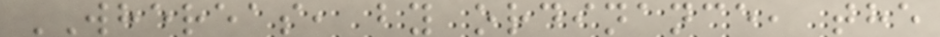WHEREAS, by ordinance, the
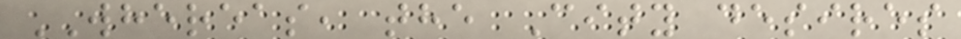WHEREAS, the City desires
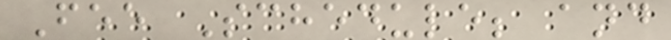Fee Schedule; and
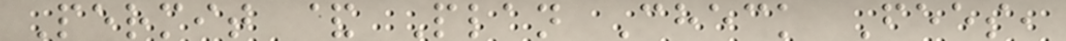Permit & Plan Check Fees,
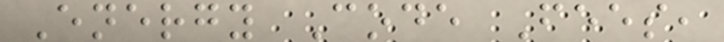Energy Code Fees,
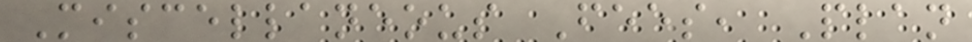Miscellaneous Fees, Plan
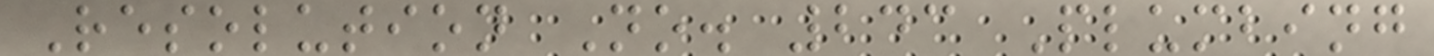Resolution No. 243 Plumbing
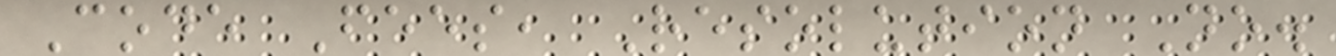Code Fees, Resolution No.
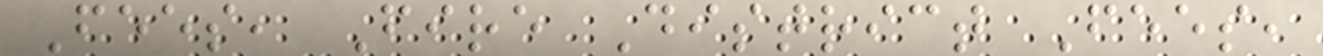Fees, Fire District Fees,
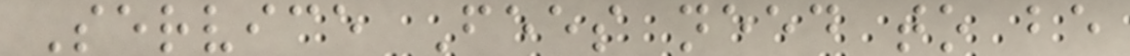Service Fees need to be
